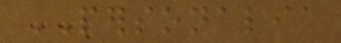PERSONALIA
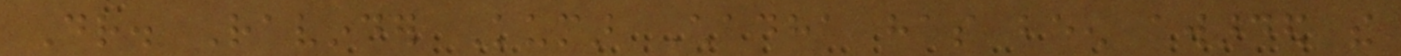Dr. Ravinder Kumar Chadha has been awarded the
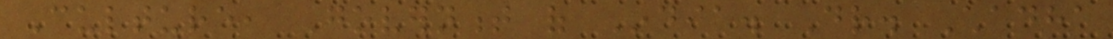Culture, Government of India. Dr. Chadha
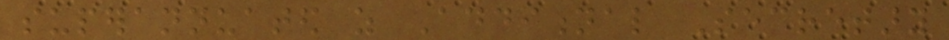superannuated as Additional Secretary
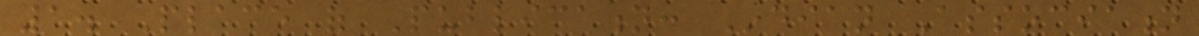1. Place of Publication: Indian Association
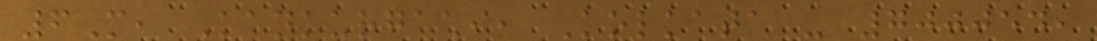6M, Kankurgachi, Kolkata - 700054,
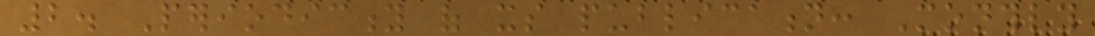2. Periodicity of its publication: Monthly
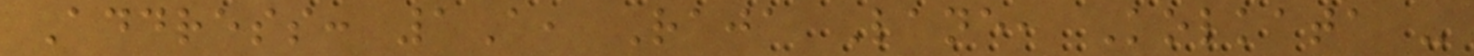Address: 1A, Raja Lane, Kolkata -
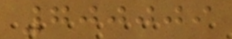700009
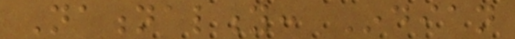Nationality: Indian
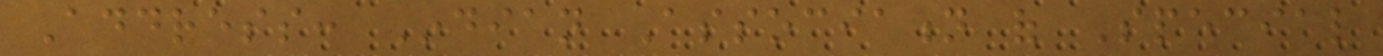Address: Indian Association of Special
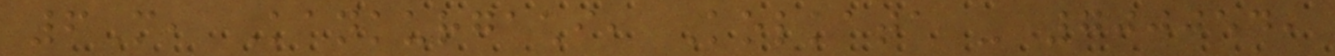6M, Kankurgachi, Kolkata - 700054,
